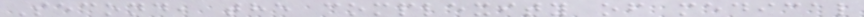Second, the complexity of medical
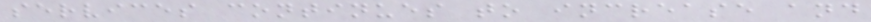services continues to increase and
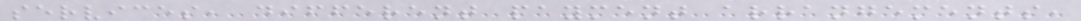services, different payment arrangements,
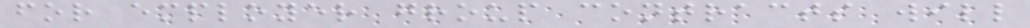for employer group contracts will
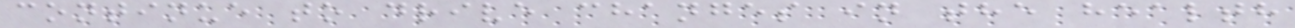continue to drive changes in the health
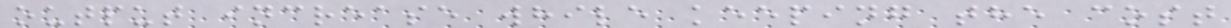output increase while keeping the cost
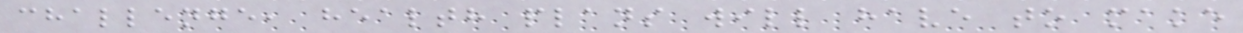challenge, health plans will have to make
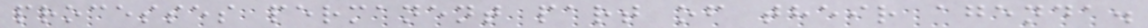processes permanent part of their agenda.
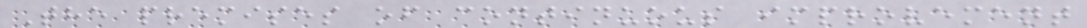The premises of continuous improvement
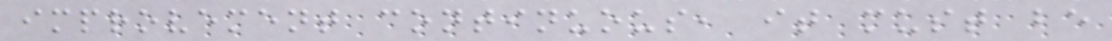improvement continuous, it must be
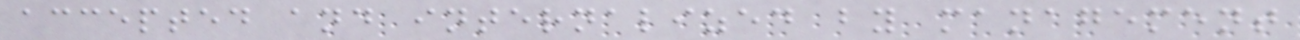accepted and internalized by management
